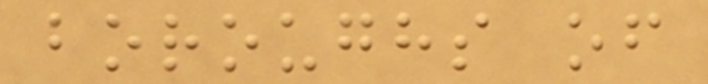boroughs of
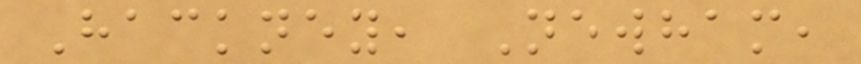Hackney, Newham,
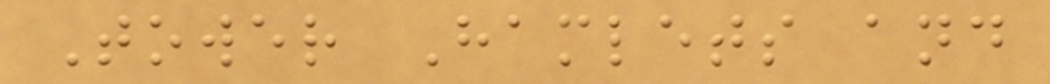Tower Hamlets and
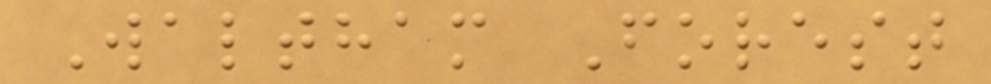Waltham Forest
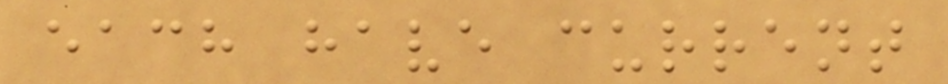each have current
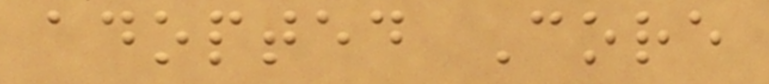adopted Core
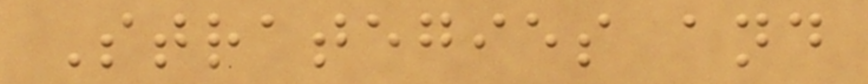Strategies and
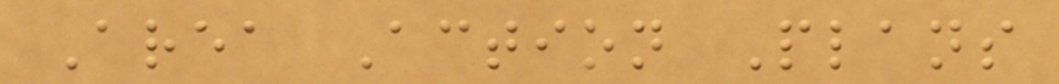Area Action Plans
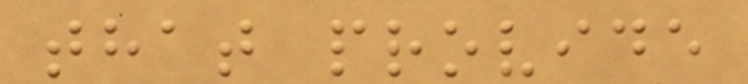that provide
